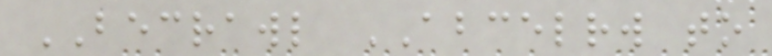BECRAWL ABCELRW to
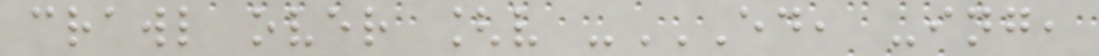crawl over [v -ED, -ING,
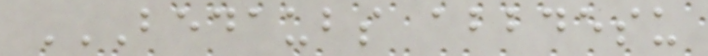BEDAUBS ABBDESU
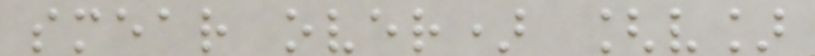smear over) [v]
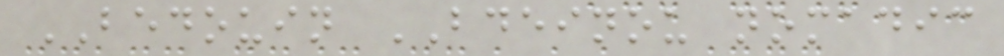BEDOUIN BDEINOU nomadic
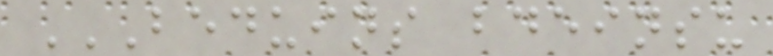BEDUINS BDEINSU
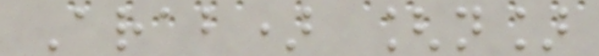Arab) [n]
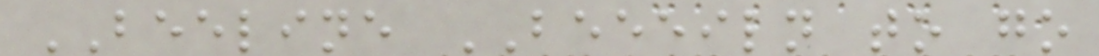BEELINE BEEEILN to go
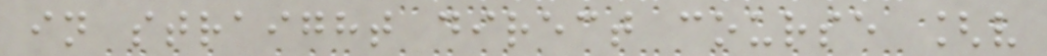in straight direct course [v
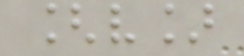[v]
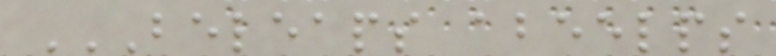BELEAPS ABEELPS
